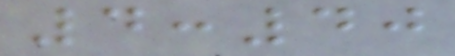4:40
